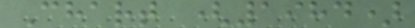Chart (1984)
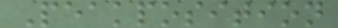Peakposition
